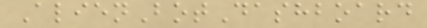AlienBotDashboard
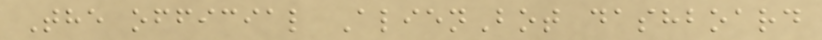The official AlienBot dashboard
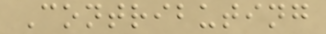Contributing
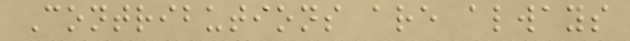Contributions are always
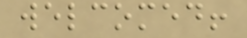welcomed!
